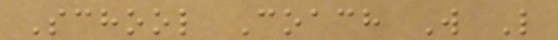School Coach W L
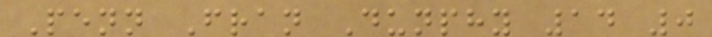Penn Fran Dunphy 14 0
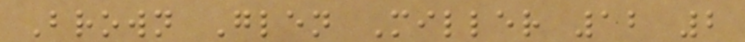Brown Glen Miller 12 2
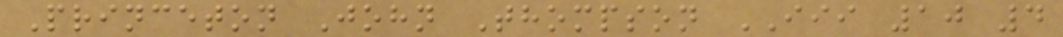Princeton John Thompson III 10 4
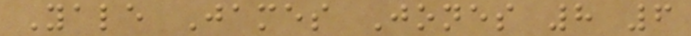Yale James Jones 8 6
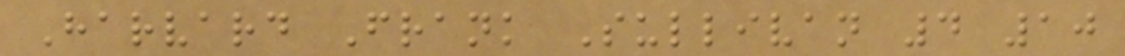Harvard Frank Sullivan 4 10
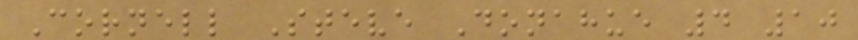Cornell Steve Donahue 4 10
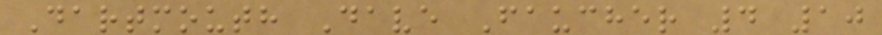Dartmouth Dave Faucher 4 10
